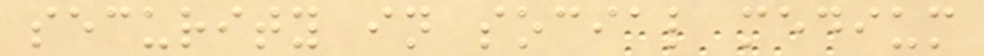security in social medium
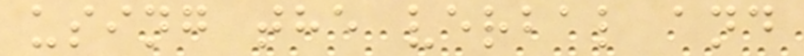using the verbal and
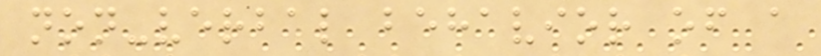non-verbal behavior of a
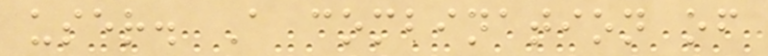user. A combination of
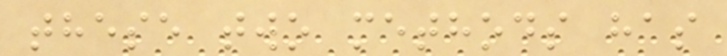these two methods has
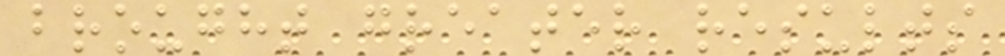brought greater results
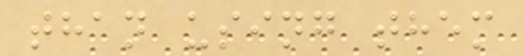than using them
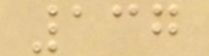137
